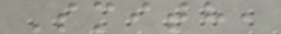Smith,
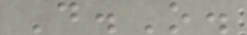D.O.
